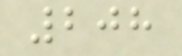208
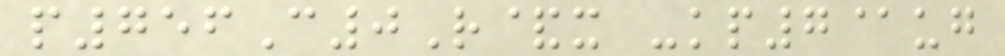p756C0R&x -kp7@ug
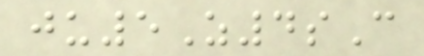ju5Z4sC
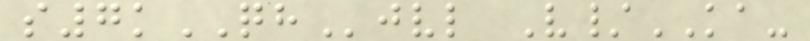s7kQHjvl V/KA-
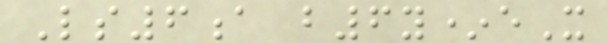Ls6a b6y*eX
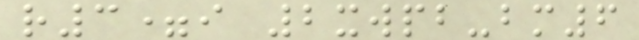r3=i 2xwpb-bm6
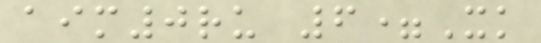aim0ru 6=Xk
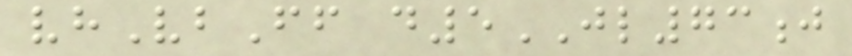vhVbFf d5JL73j
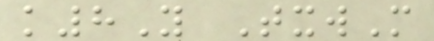k8Y TxwM
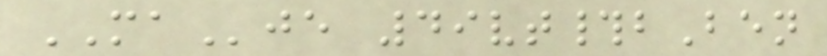MAje 49vt#bBen
